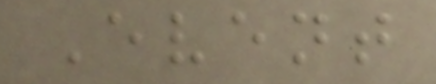Event
